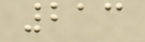213
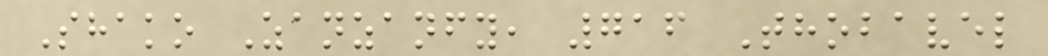Shako Zanzanfy, 716 Thobavel
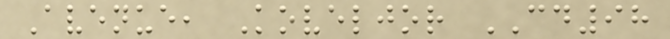Avenue, Koveljor CD98
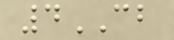4CB
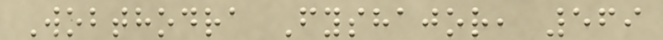Wobthodra Fyshajor, 569
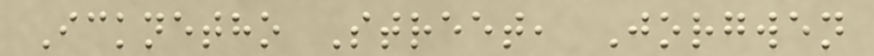Icknetho Street, Jorgwen
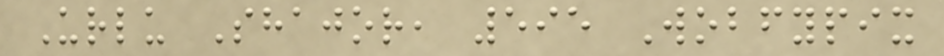Urlu Shajor, 595 Wobfypix
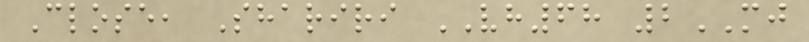Close, Shariri VH68 2MJ
